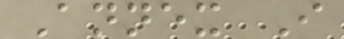Annex I
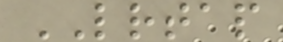LRTAP
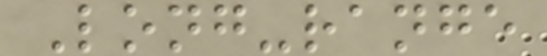Long-range
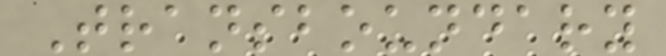Transboundary
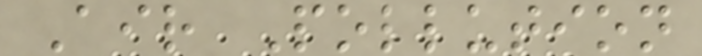Air Pollution
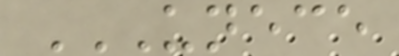UNECE
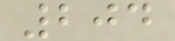204
